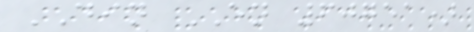DIN EN 60751)
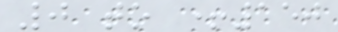0 to +150
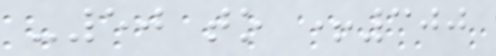-50 to +300
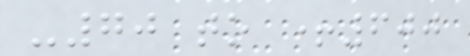-70 to +600
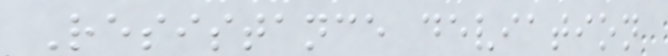Resistance deviation
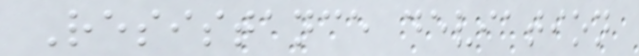Resistance deviation
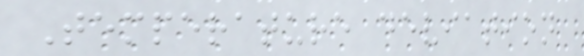Temperature deviation
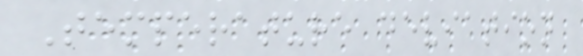Temperature deviation
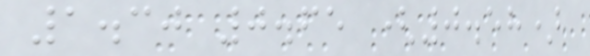1.30 0.65 (0.58)
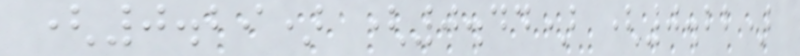(0.29) (0.44) (0.22)
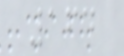164
